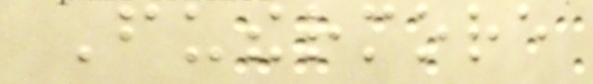Futhermore
